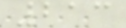213
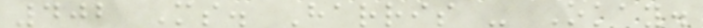402 Ms. Harris - Okay.
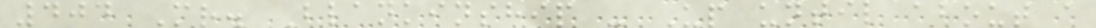404 Mr. Blankinship - Up until about a
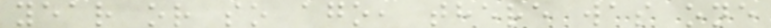year or so ago, there was one
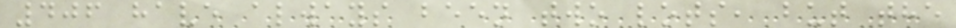406 have always been two lots, but the
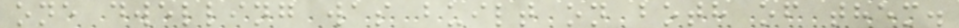one dwelling was built on both of them.
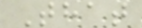That
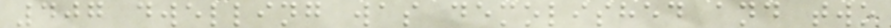407 dwelling was demolished and two
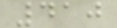410
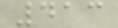413
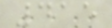415
